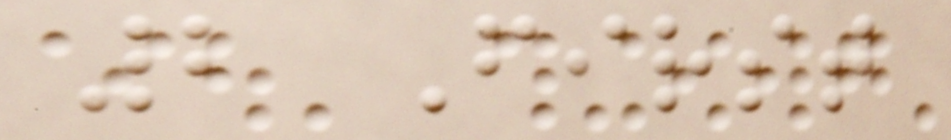2 First
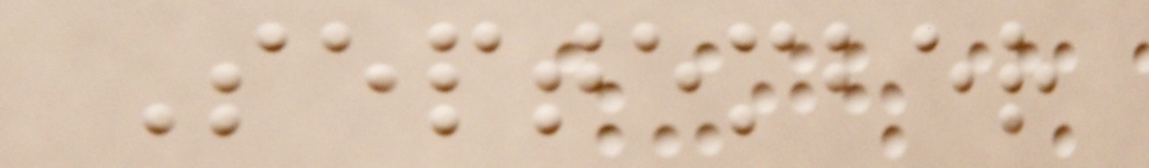September
